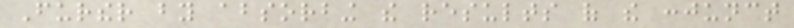Further by absorbing the results of the conjunct
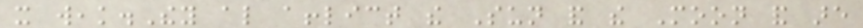it weak.They also afflict the Sun and the Moon and are
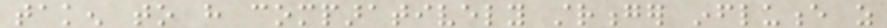taken to have comparatively stronger influence as
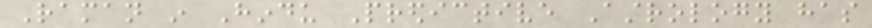Raman in Hindu Predictive Astrology has
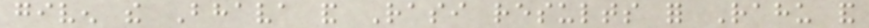given the Bhava and Rasi results for Rahu and
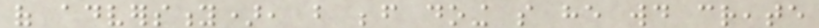of adversity), but before doing so he would create
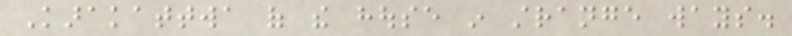Karakattwa of the house in strange ways.
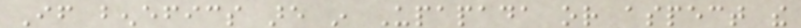If benefics are in Upapada or aspect the
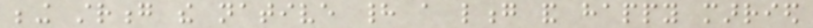being strong the native had a long and happy married
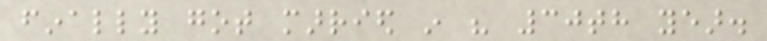finally got married in his 30th year.
